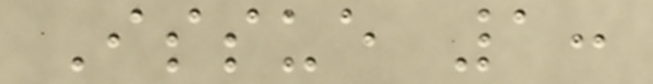Issue 1:
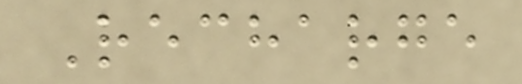Recharge
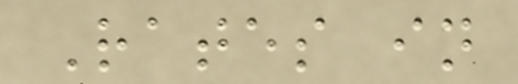Rates in
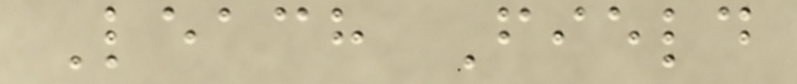Leach Field
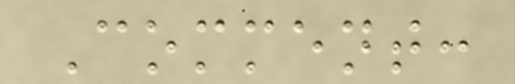Comment:
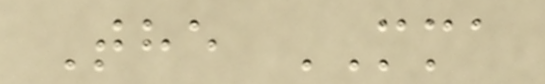The MMA
